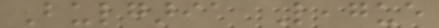Bulgaria League
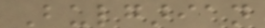Bulgarian
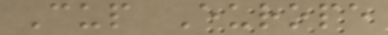Cup Europe
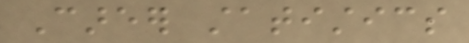Career statistics
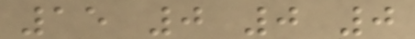15 0 0 0
